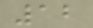12
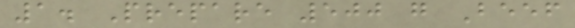1. Prepare 500 g Beef
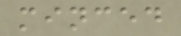minced
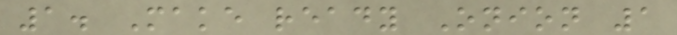1. Make ready Onion 1
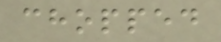chopped
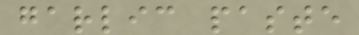garlic paste
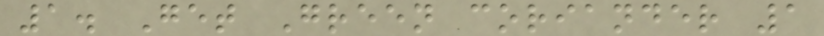1. Get Green coriander 1
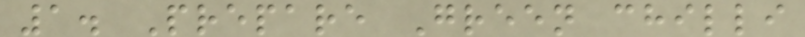1. Prepare Green chilli
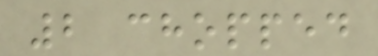2 chopped
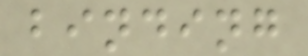binding
